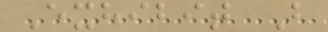Exhibit B
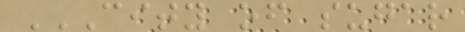CITY OF SUGAR
